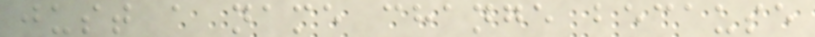just a name change because
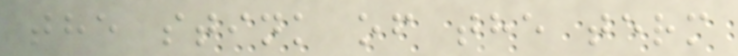the stink of the term
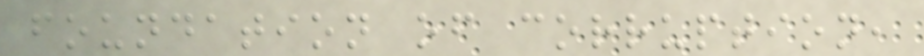foundation of corruption,
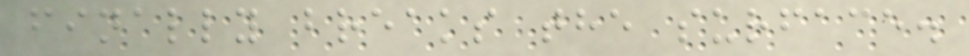finally breaks the surface.
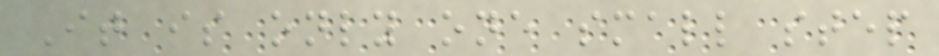It is only one small step
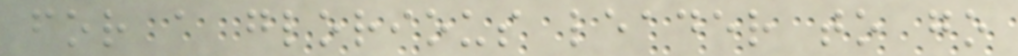for a glorious leader to go
